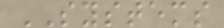SYSTEMS
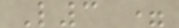L3 =
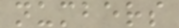numbers
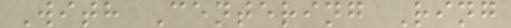With Centering Ring
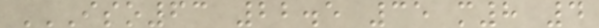ISO63 22.5 35 M8 4
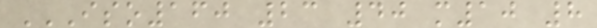ISO160 23 40 M10 8
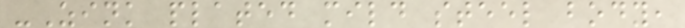-Zink plated mild steel body,
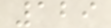129
